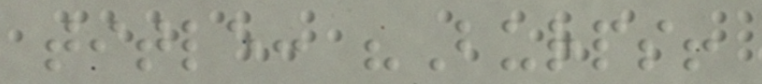title: "Burps!
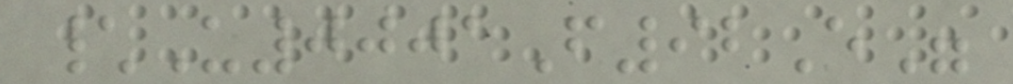\U0001F92E"
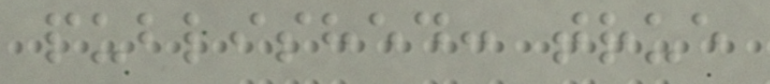published: true
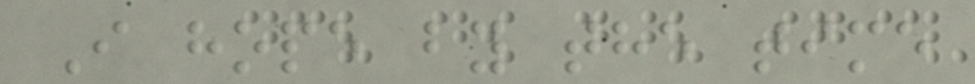I hope by the time
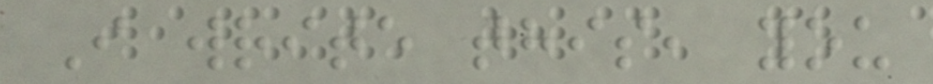I write this, you
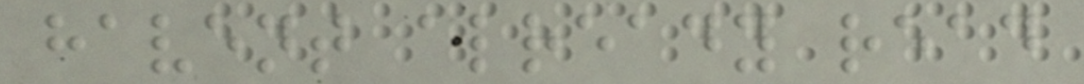havent already read
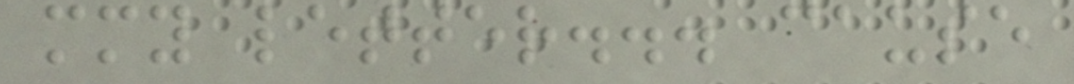mmy letter... cause
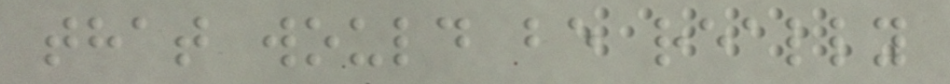that would be really
